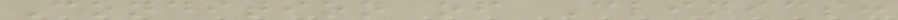Condition of Clinics:
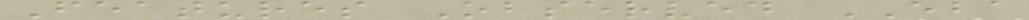Features Observed EBA
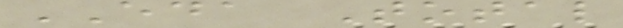EDA Total
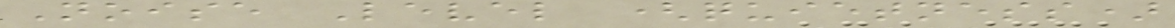Noise Level (quietness)
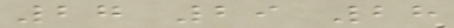27 29 28
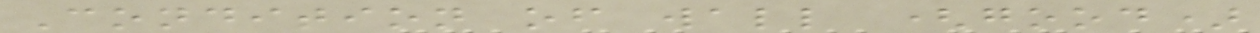Condition of wall (good)
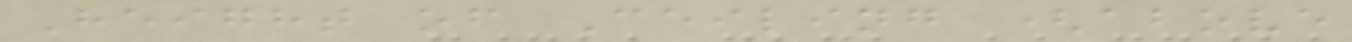Height of Ceiling (above
